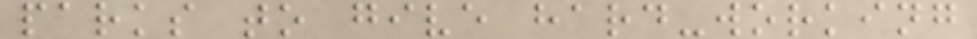parks to give hard-working
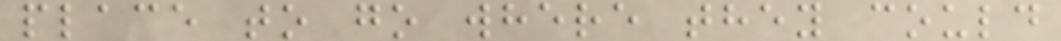place to go where they could
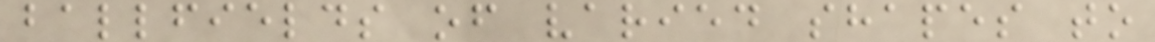ballfields of varied shapes to
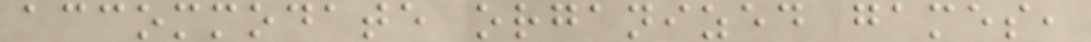accommodate organized games,
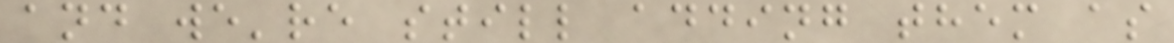and we're still adding them as
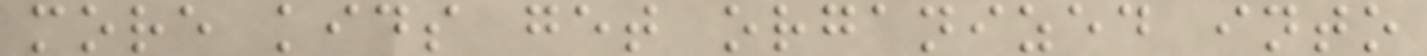more kids get organized into
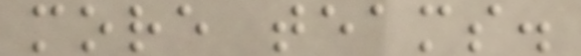more teams.
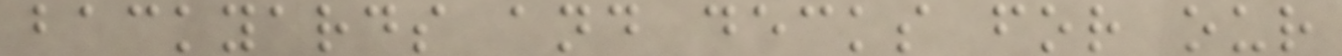backyards and decks for our
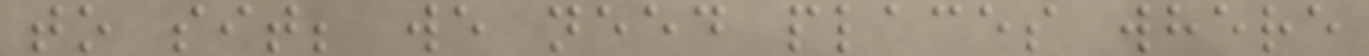to sit; we need places where
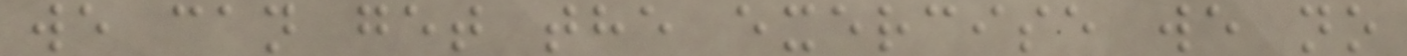we can get the exercise we no
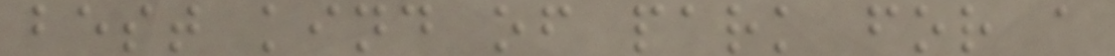best kind of park for a
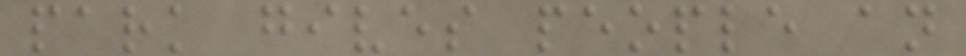park gives people an
